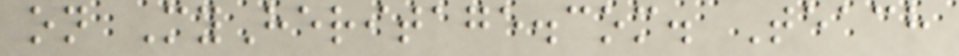on MyHeritage.com. Teach
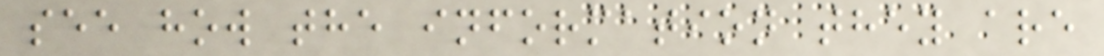see how the information they are
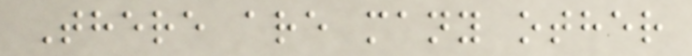There are many other
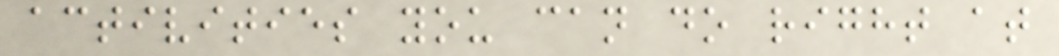activities you can do right at
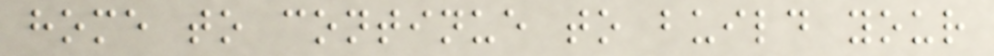home to continue to build your
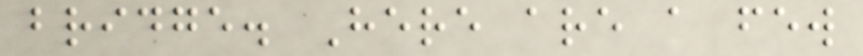bridge. Here are a few
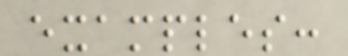examples:
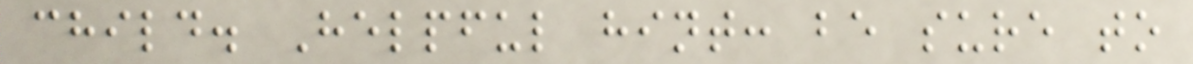child. Helpful hint: be sure to
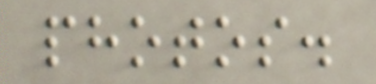photos.
